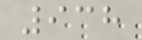938
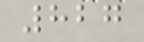827
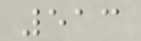513
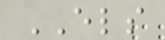ELS
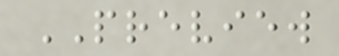PREVIEW
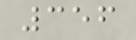356
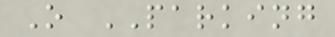O PARKING
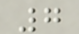7
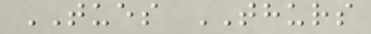TUES THURS
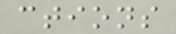ctions
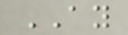AY
